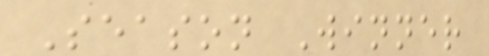Season Winner
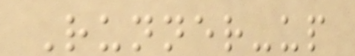Runner-up
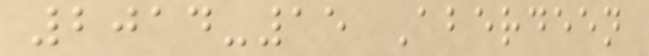2014-15 Aberdeen
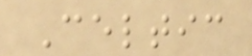Celtic
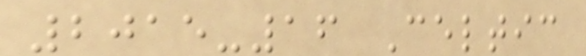2015-16 Celtic
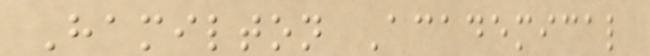Hamilton Academical
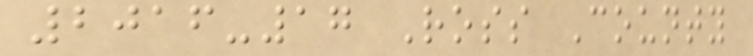2016-17 Ross County
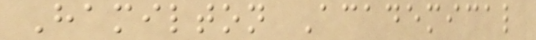Hamilton Academical
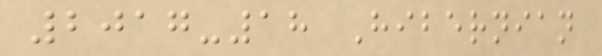2017-18 Hibernian
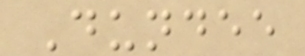Dundee
